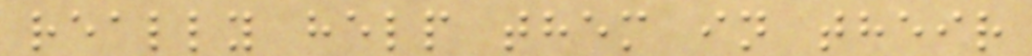really help them in their
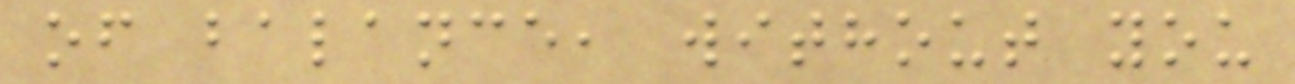of balance, without you
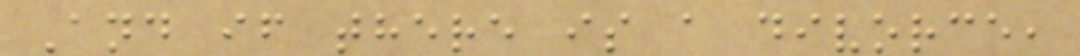And if there is a divorce,
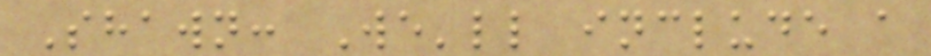Shawn: We'll include a
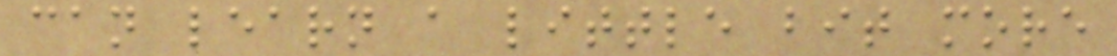can learn a little bit more
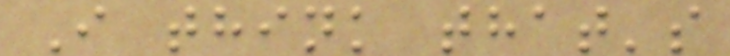I think that's
